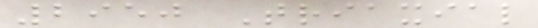2950 Triaxial
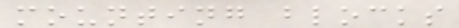mounting blocks
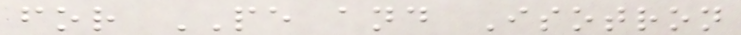for PE and Isotron
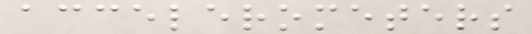accelerometers
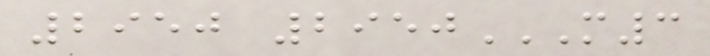2950 2950M3
